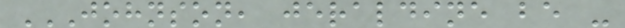JOHNSON, JERALDINE BE -
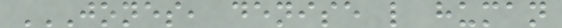JONES, DENISE L HUMAN
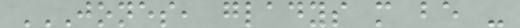JONES, GLADYS M BE -
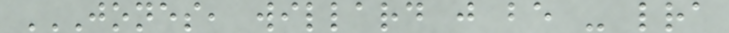JONES, WILLARD J BE - LRA
